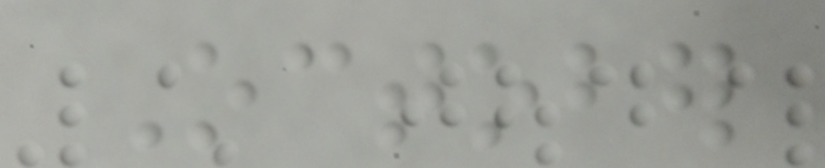October
